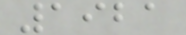1921
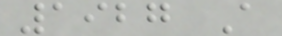1927 A
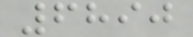6890
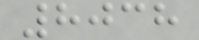8038
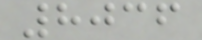8036
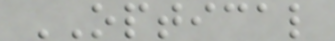OPTICAL
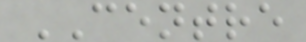CENTRE
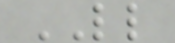LL
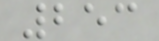253
